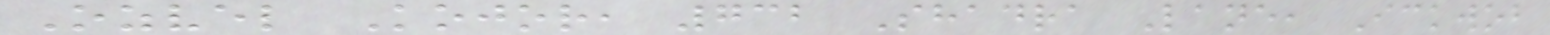Ozvel Kojor, 732 Shadra Lane, Ickwob
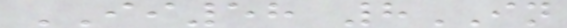II58 8IN
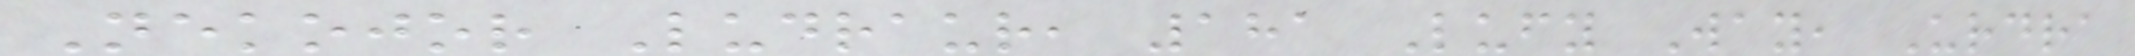Nekojor Ludraur, 181 Lufy Way, Urdra
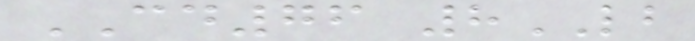CD76 8LB
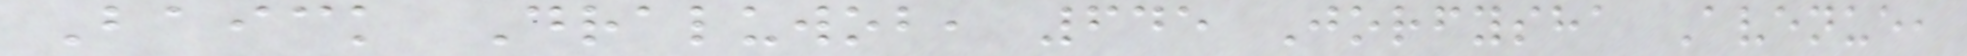Baick Draluwob, 645 Jorfysha Avenue,
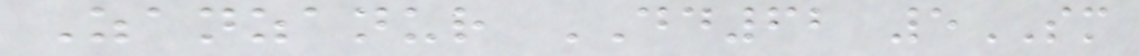Zanzanur DD62 5SM
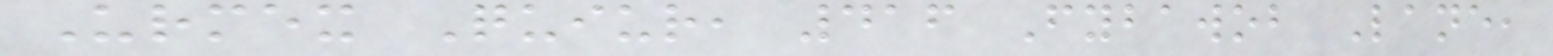Urmex Quiur, 416 Fybawob Lane,
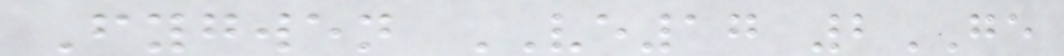Fygwen VE17 2GE
